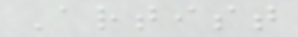Artist
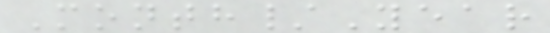Month/Year
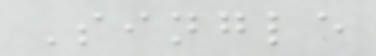Single
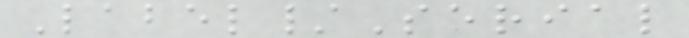Label/Serial
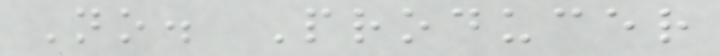No. Producer
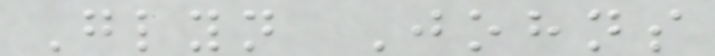Glyn Johns
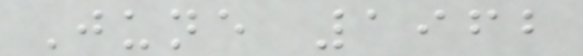June 1962
